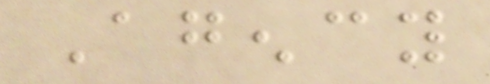Agency
